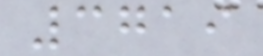3719
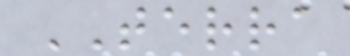TERRA
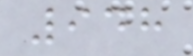948
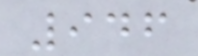946
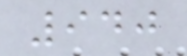940
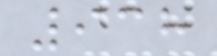938
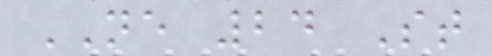NE 24 St
